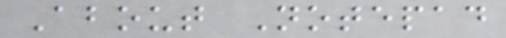About Notepad
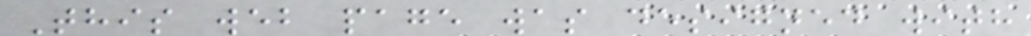This web page was designed with
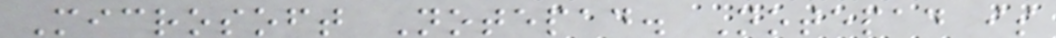Microsoft Notepad. Notepad is
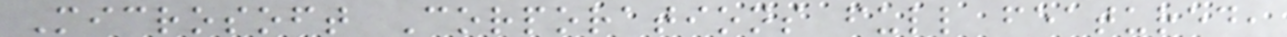Microsoft Corporations full featured,
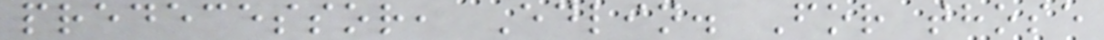predecessor, Edlin. For those
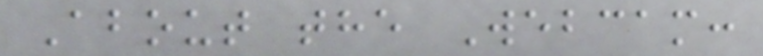About the Webcam:
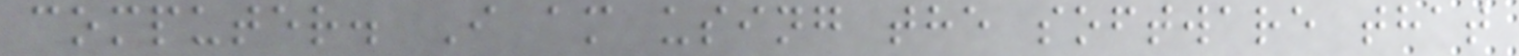computer. I am using the software that
